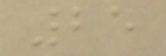25
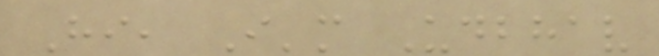Hi, I'm Udbhav
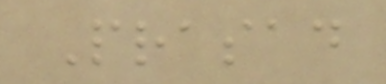Prasad
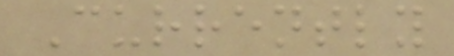Currently
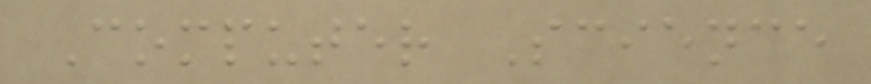Computer Science
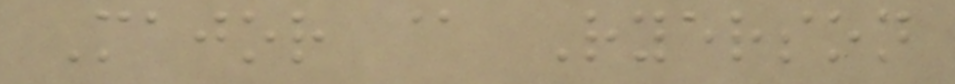Major @ Ryerson
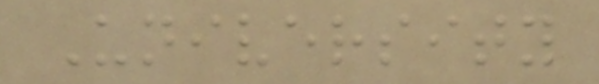University
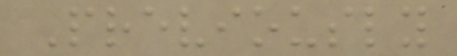Previously
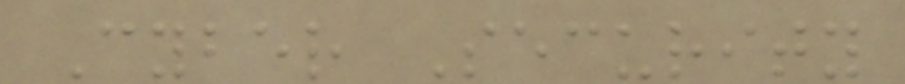Cyber Security
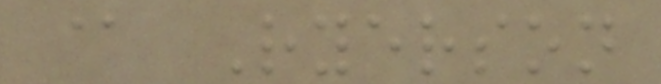@ Ryerson
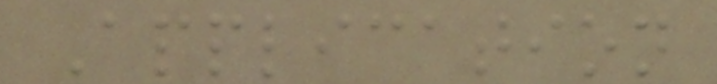Application
